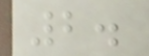2.
